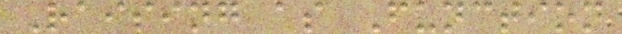Raising as Function
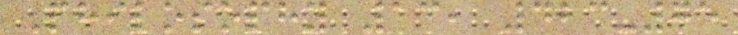Philosophy 13, 423-75
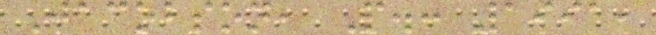Jacobson, P.: 1991,
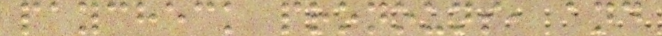paycheck pronouns, and
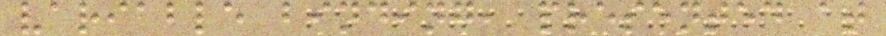variable binding, presented at
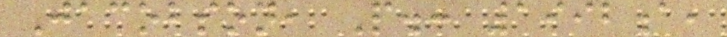Jacobson, P.: 1992a,
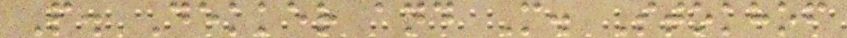P. Dekker and M. Stokhof
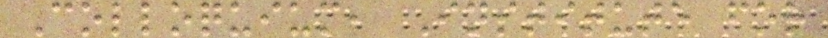Colloquium, Institute for
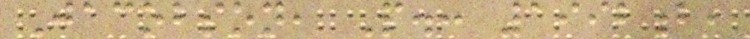Jacobson, P.: 1992b,
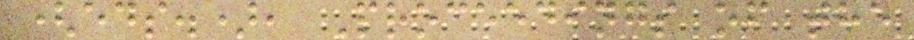(eds.), Proceedings of the
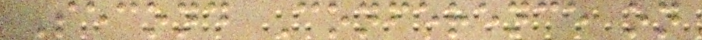Second Conference on
